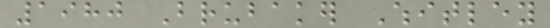1980 Brubaker Whitley
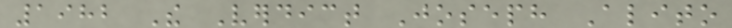1982 The Verdict Joseph Alito
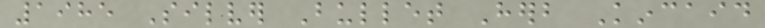1985 Silver Bullet Herb Kincaid
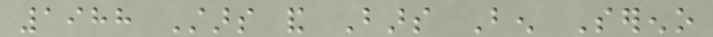1988 Stars and Bars Ben Sereno
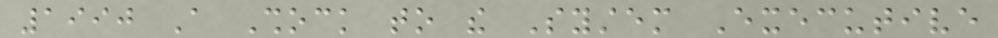1990 A Shock to the System Executive
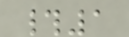#1
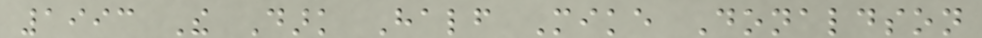1993 The Dark Half Mike Donaldson
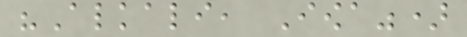"Alkali, Iowa")
